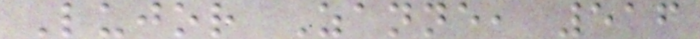Lujor Zanne, 516
